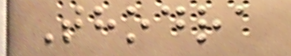Thodra
